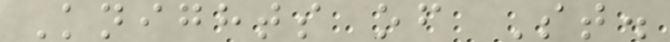Knights of St.
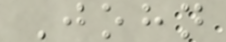John
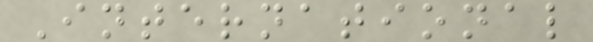International
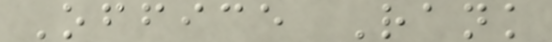Office Rank
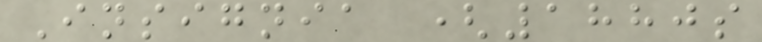Insignia (1880s
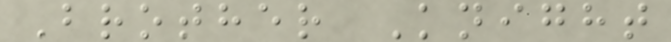Brother Knight
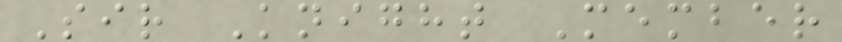Sir Knight Member
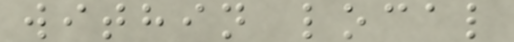within local
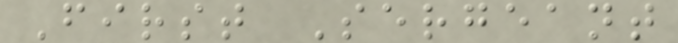First Sergeant
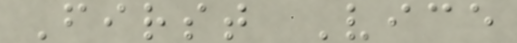First Vice
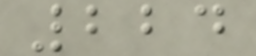224
